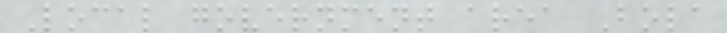Local government area Bola
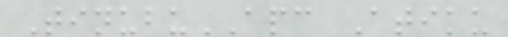TinubuAPC Atiku
